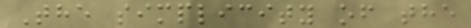The simplicity of the
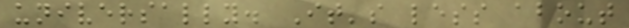universally. It's less about
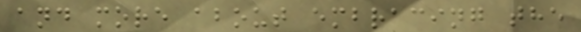and more about embracing the
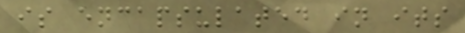is encapsulated in its
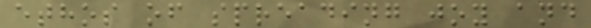ethos of spreading joy and
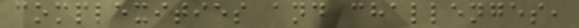complexities and challenges,
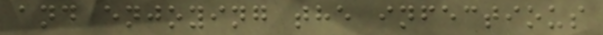and enjoying the infectious
